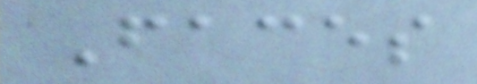Faces
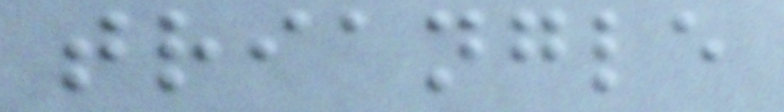triangle
